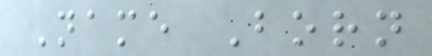Name Born
